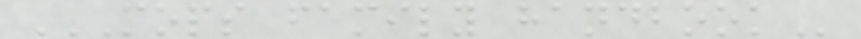MOPS FAMILY HANDBOOK
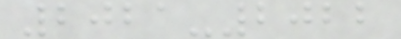2021-2022
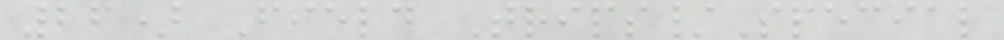26) Field Trips/Special
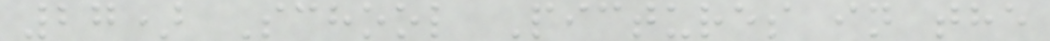27) School Pictures in the
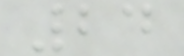24
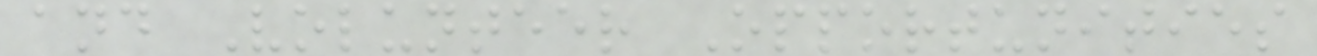and Volunteer Opportunities
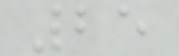25
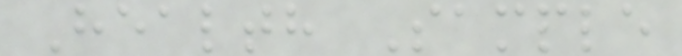Health Sample
